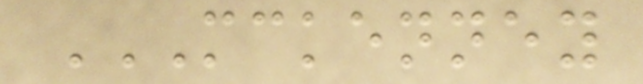MCKENNEY
